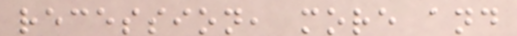recession, more and
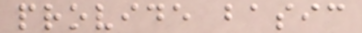provide basic
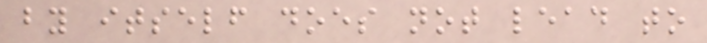by itself does not lead to
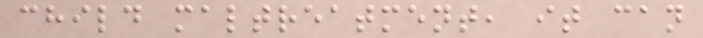child maltreatment, it can
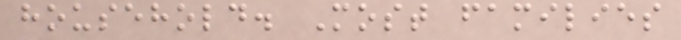household. Most families
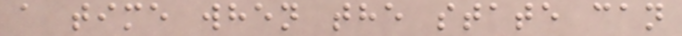a time when the state can
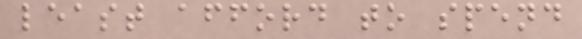least afford to spend
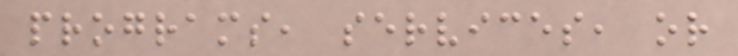programs, services, or
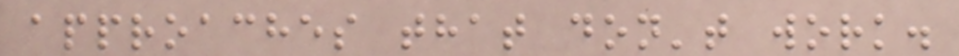approaches that don't work.
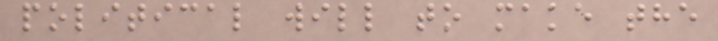political will to make the
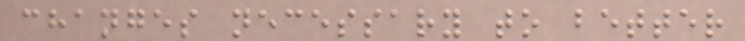changes necessary to better
